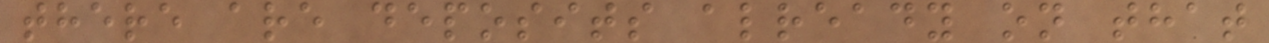there are deposits already on that
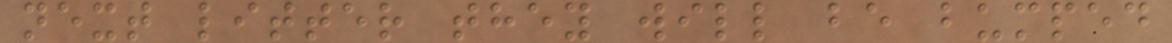next litter they will be bumped
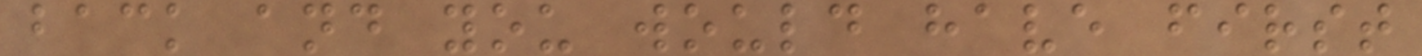back and you would have first
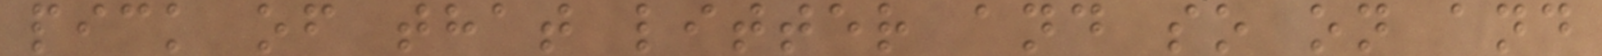pick of that litter and so on and
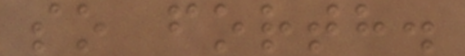so forth.
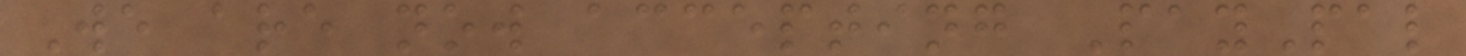We are now accepting PayPal
